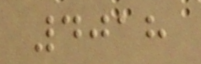4018
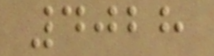4028
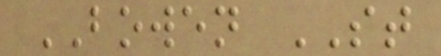BOWEN ST
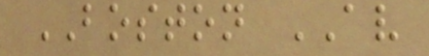BOSTON AV
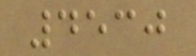4530
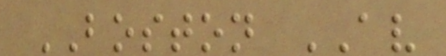BOSTON AV
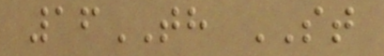16TH ST
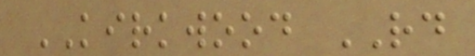KIRKWOOD RD
